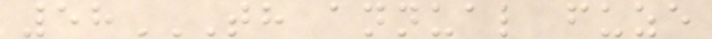58TH ANNUAL FUZE
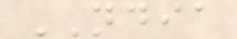NDIA
